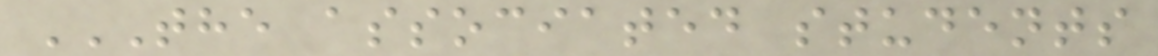THE ASSOCIATED STUDENTS
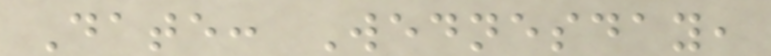Date: Wednesday,
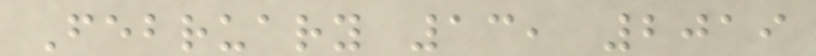February 13, 2019
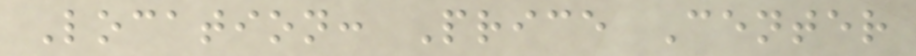Location: Price Center
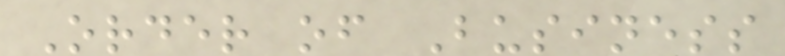Order of Business
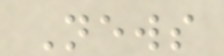News
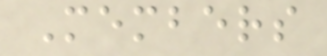Members
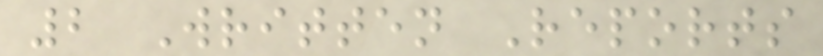2 Written Reports
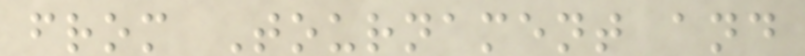from Tournament and
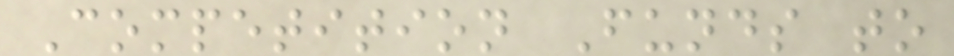Competition Funds to
